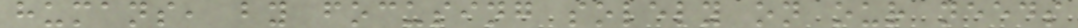humans, by focusing solely on our needs
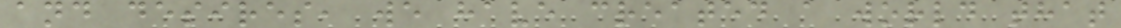and desires, we have created a world that
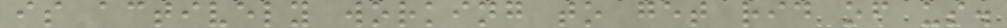is actively working to get rid of us.
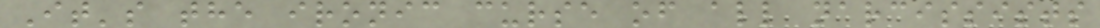It's the ironic curse of all narcissists
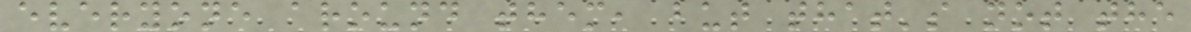everyone around them, but that's not the
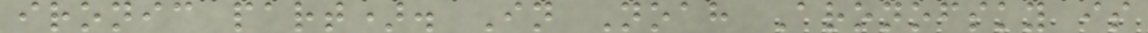ironic part). In Noah Aronofsky is
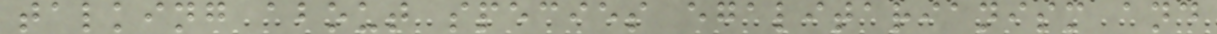talking about species egalitarianism and
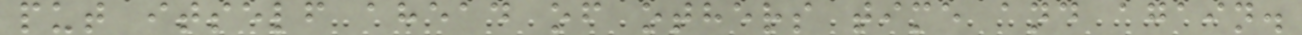put itself ahead of others time and again.
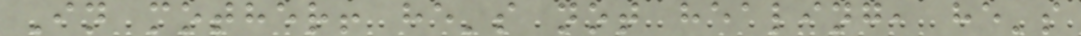In mother! he's not healing, he's
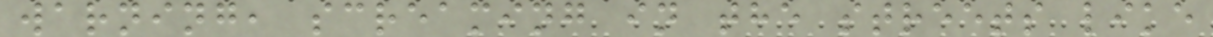warning, screaming in the streets like
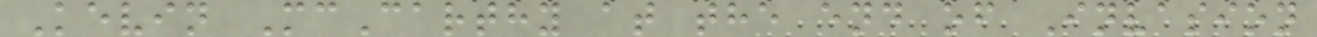Kevin McCarthy at the end of Invasion
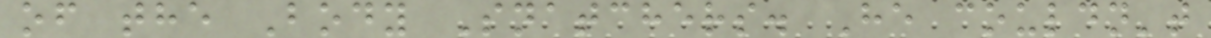of the Body Snatchers. He couldn't
